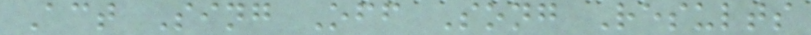Act Sing Off Song Results
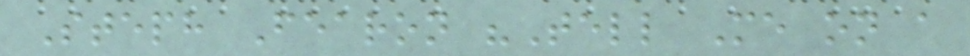Steph Fearon "Tell Me on a
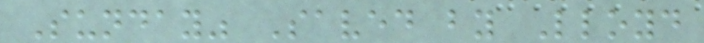Sunday" Saved by Lloyd
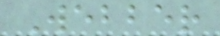Webber
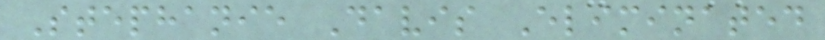Stephanie Davis Eliminated
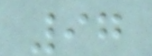97
